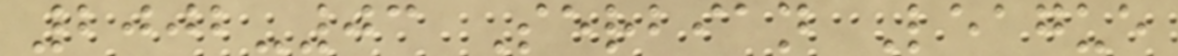2002-03 Serbian League
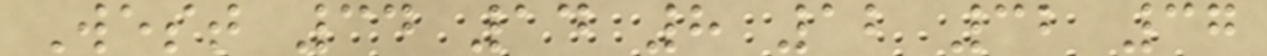West 34 14 8 12 32 37
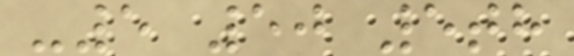-5 50 5th
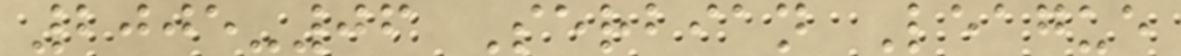2005-06 Serbian League
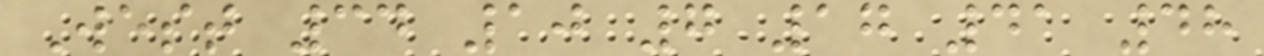West 34 10 7 17 41 48
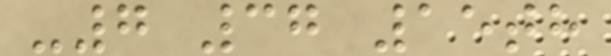-7 37 15th
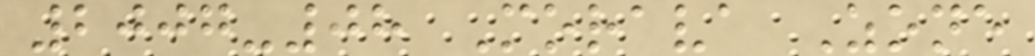2007-08 Morava Zone
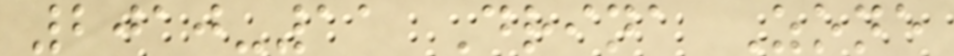2010-11 Drina Zone
